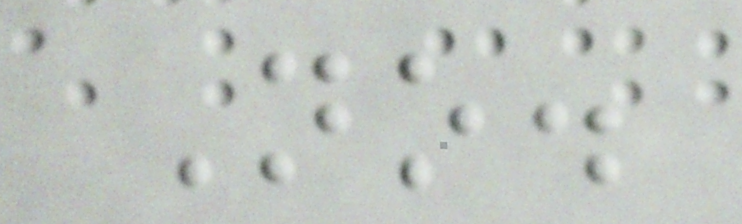No.
